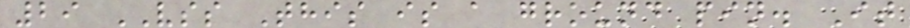29 VSS This is a ground pin. It
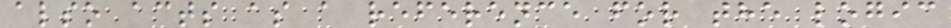also acts as a reference for the logic
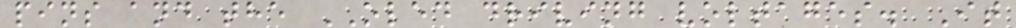pins and the OLED driving voltages. It
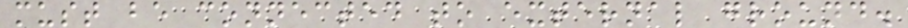must be connected to external ground.
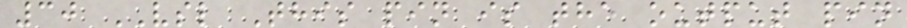30 VSL This pin is the output pin
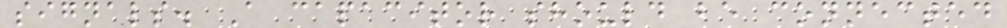signals. A capacitor should be connected
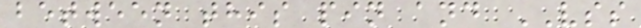between this pin and VSS
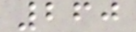260
